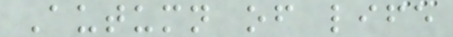Autumn of life
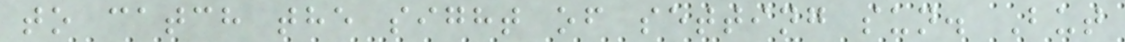to catch the sight of setting sun. But
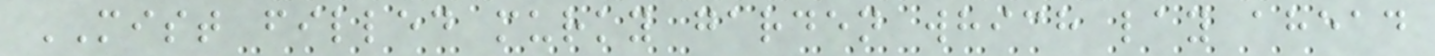MIST filled murky garden which lay ahead
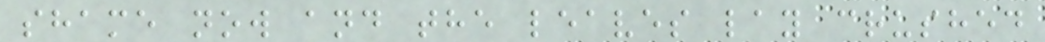shame now and the leaves lay crushed
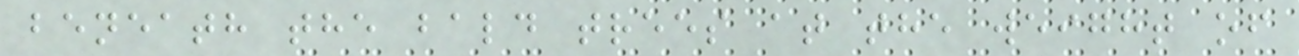beneath the bald trees at the weight of
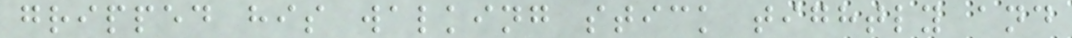gripped his walking stick tightly and
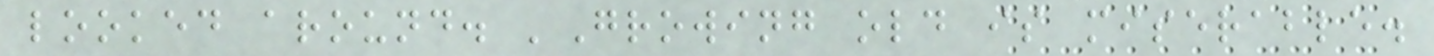looked around. 'Growing old is miserable.
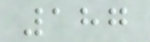187
